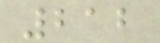212
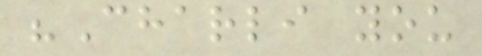"Charli you
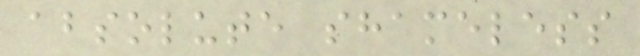absolute shameless
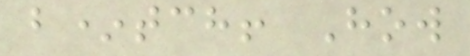b*tch! How
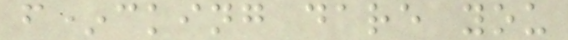f*cking dare you
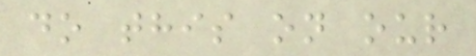do this on our
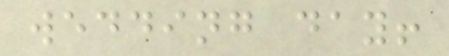wedding day!
